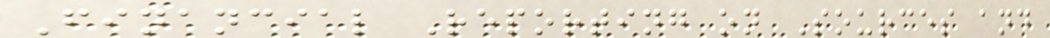Financial Reporting on Sources and
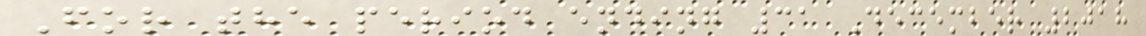For the period ending 31 December 2018
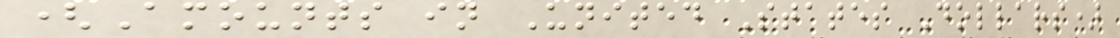(Amounts in United States Dollars)
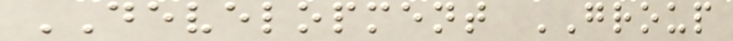DEVELOPMENT GROUP
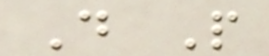D P
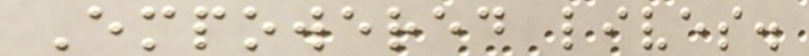Empowered lives.
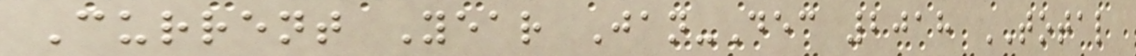Current Year Jan-Dec 2018 TOTAL
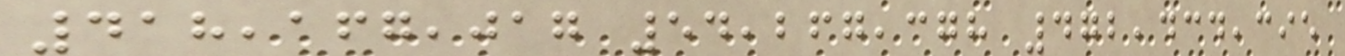418,167,017 54,267,378 472,434,395
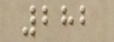282
